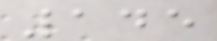145
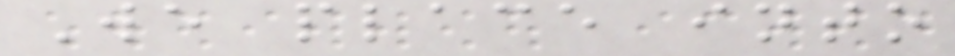We place into
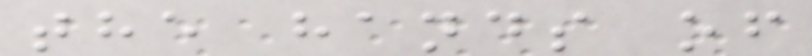the hands of
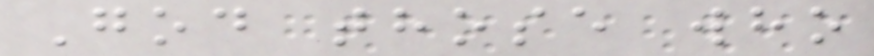God those who
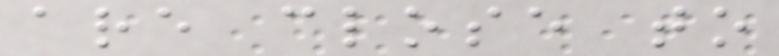are close to
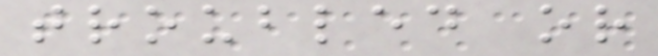troubled or
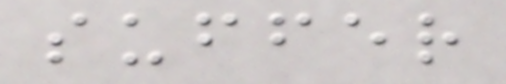suffer
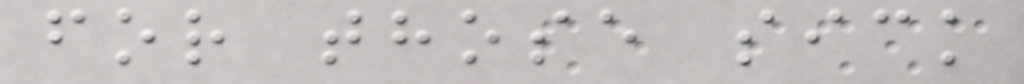for those sick
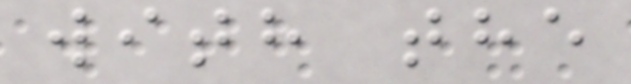with the
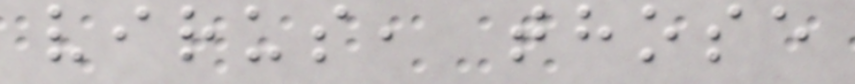virus, those
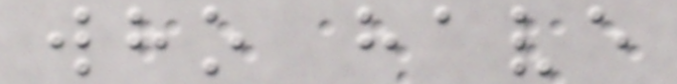who have
